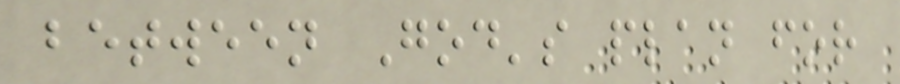between God's plan for
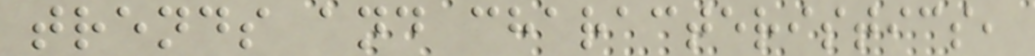trends and characteristics,
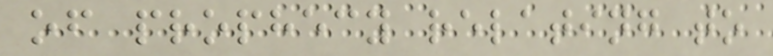of prophecy relating to
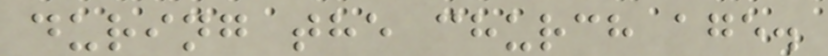during the church age.
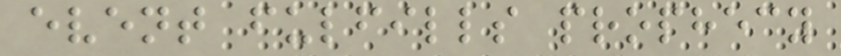event fulfills prophecy
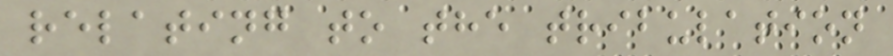relating to the tribulation
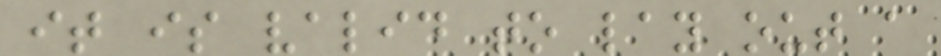it is valid to lay out a
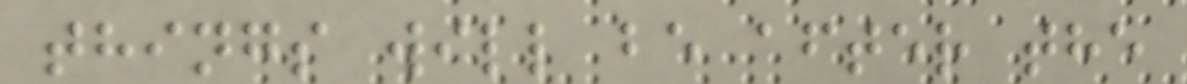things will be after the
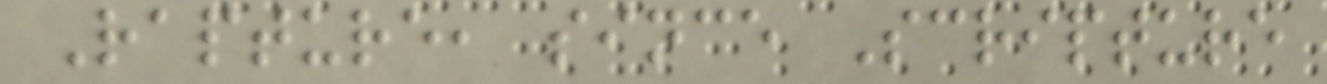Rapture, since Scripture
